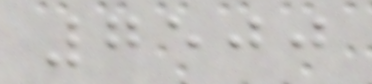7500
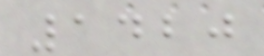1420
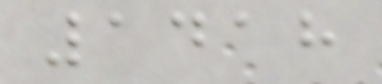1418
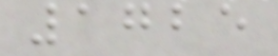1725
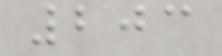203
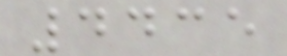4435
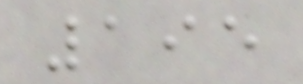195
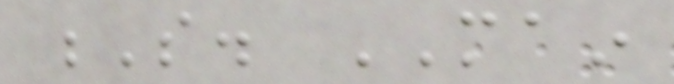S. MAIN
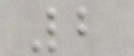2
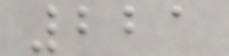221
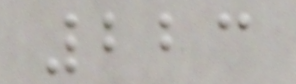223
